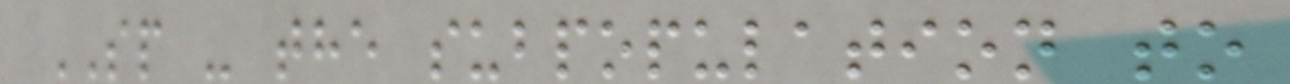SP - the subpopulation to
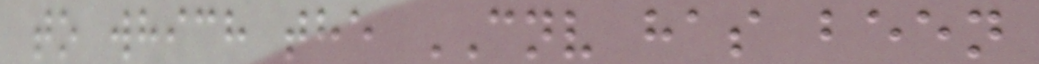to which the CNV has been
